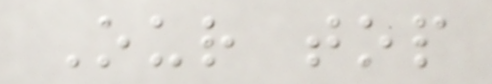Our top
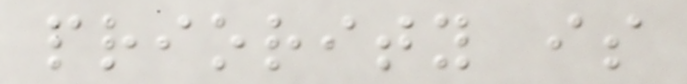priority is
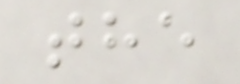the
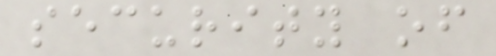security of
